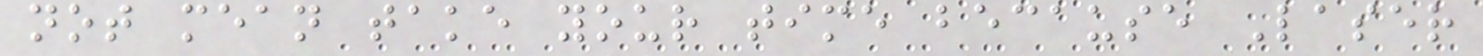not mean take your time because Laser
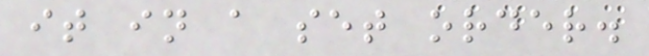it in a set order.
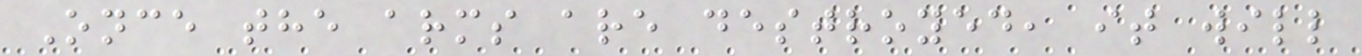Once the arms are destroyed, it will
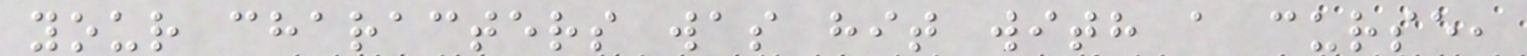your characters was hit with a curse,
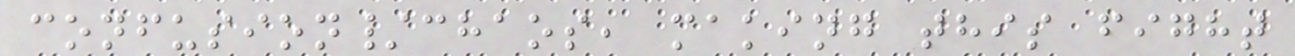confusion/chaos, making this fight
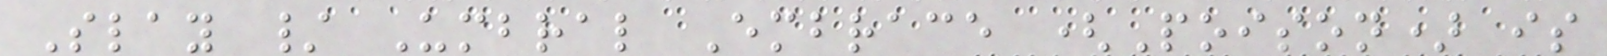Slay / Umbral Embrace (Poison) is
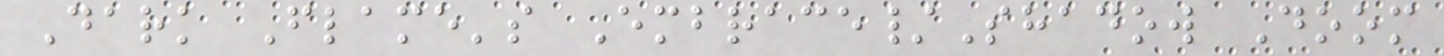Dark Flame's Embrace/Shadow Doom
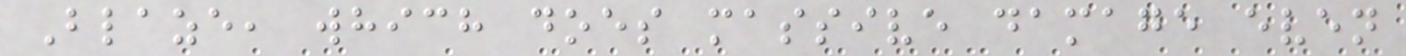Blaze, which does massive damage even
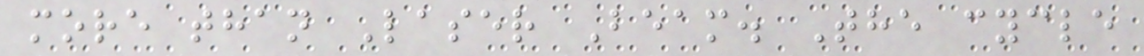more than Laser Beam. The cycle
